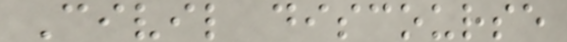Civil discourse
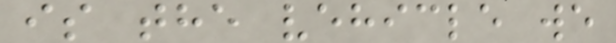is the vehicle we
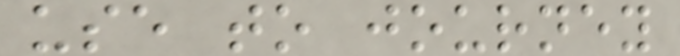use to journey
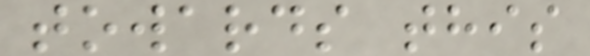towards this
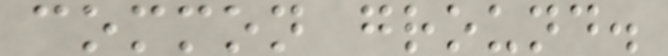common ground.
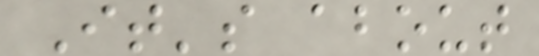It's about
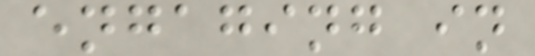engaging in
